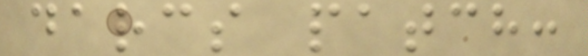darcs patch:
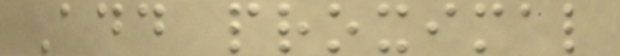Add proximal
